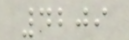4209
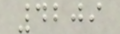4209
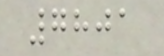7801
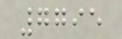7795
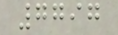7797
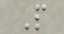P
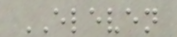ELEVEN
